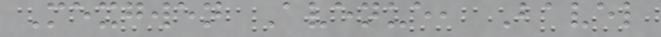Mexgwen Avenue, Bavel
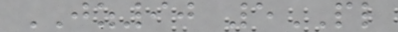JZ90 5PL
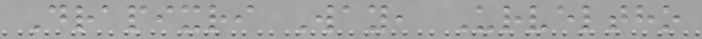Drapixri Way, Urveltho
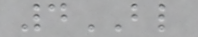4BL
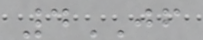4JF
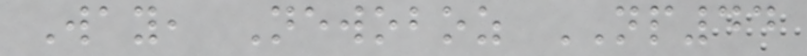Way, Newoboz NP44
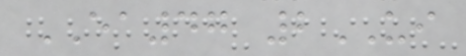EA47 2UI
